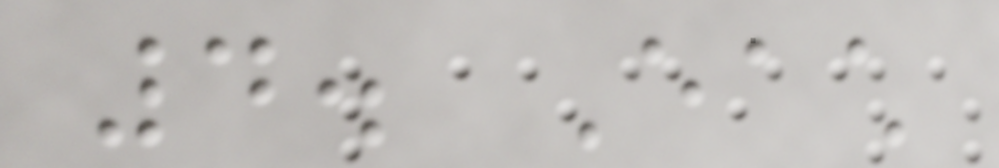4. Each
